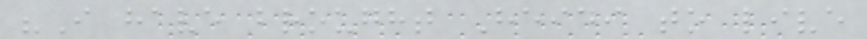"I have brought Heidi to live
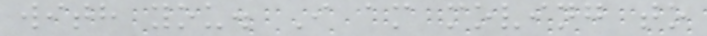with you. I am moving to
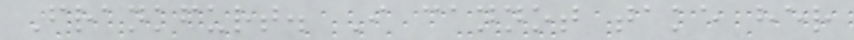Frankfurt. I cannot take her
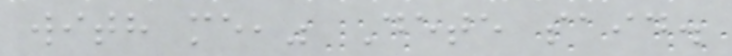with me," Dete said.
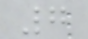7
